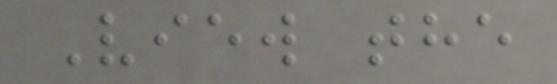View the
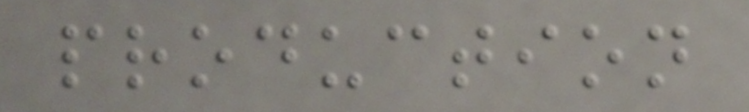production
